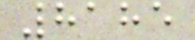8185
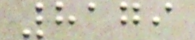8179
